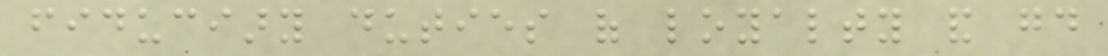fiduciary duties of loyalty and good
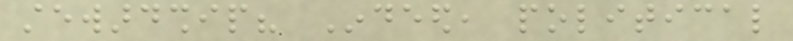stewardship? Indeed, political
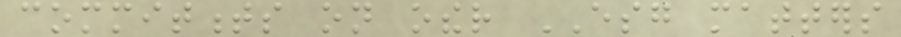commitments on other ESG matters
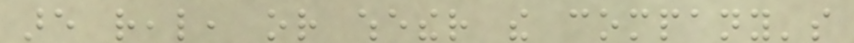are real, or whether the company's
